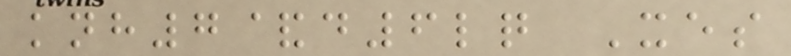knh7&d6lq Xes
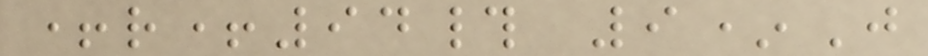+r+94# 9*J
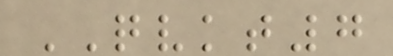QVKT7
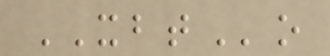XBTo
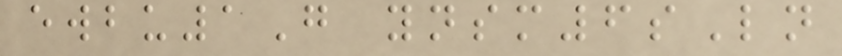ewbu1G ynsm6sLn
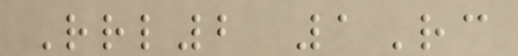Rrl2 1Rc
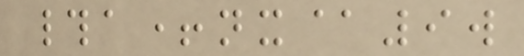#a+nx@9w
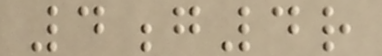4g4r
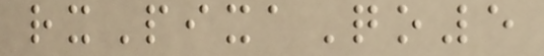rxPixaQo5
